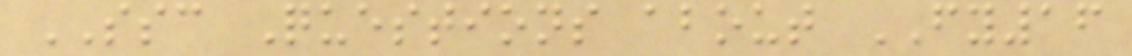SSC Questions about FY16
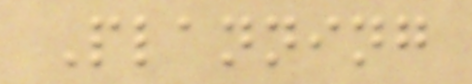Planning
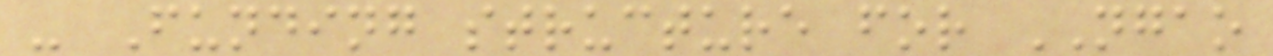- Funding structure for NGAO
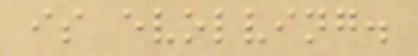is evolving.
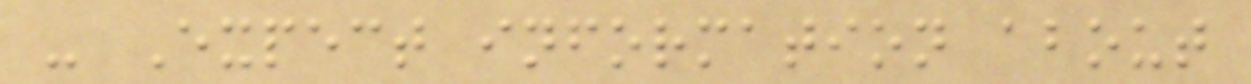- Expect information about
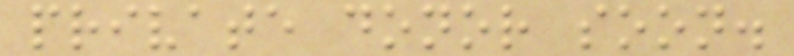private donor soon.
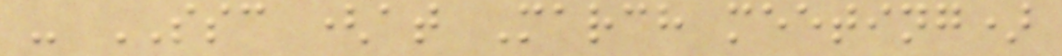- SSC (at March meeting)
